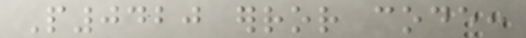P0420 error code:
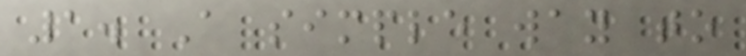1. A simple way to
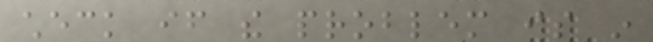check if the problem is in
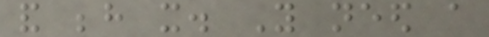and behind it. You need a
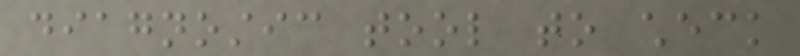diagnostic tool to check
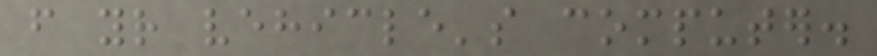from your vehicle's computer.
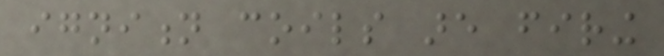ignition coils are firing
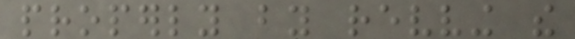properly by revving the
